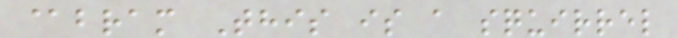@bram This is a squirrel
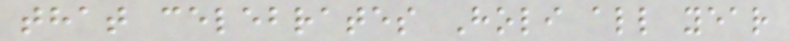that celebrates Holi all year
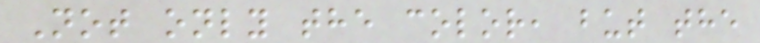Not only the color, but the
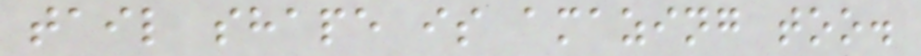tail shape is amazing too.
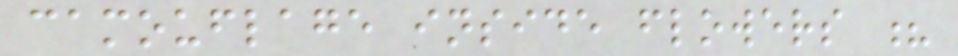camouflage inside flowers ?
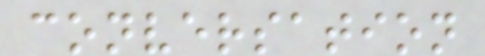conversation
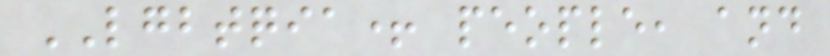LGBTQIA+ people, and
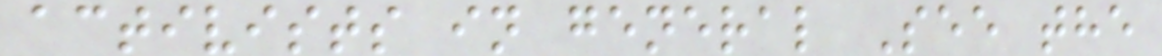activists in general See the
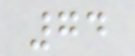74
